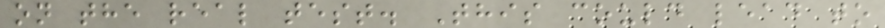on the real test. This could lead to
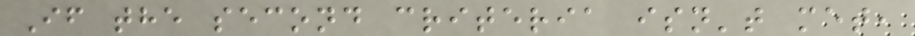If the second criteria isn't met,
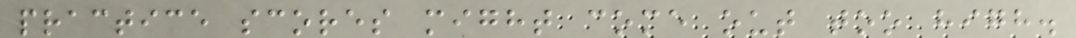practice scores might come out too high.
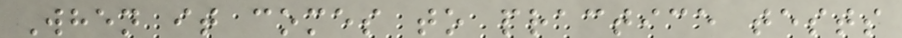When it comes to practice tests
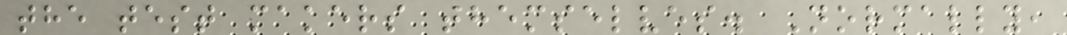the test makers themselves. Normally,
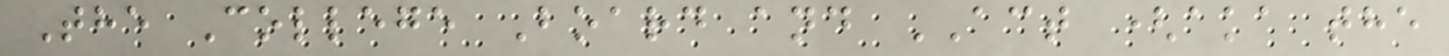The College Board and ACT (aka the
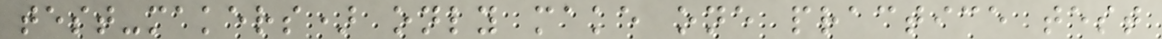test-makers) only make one practice test
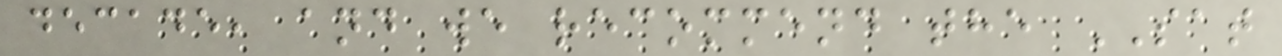decade, and we recommend the SAT
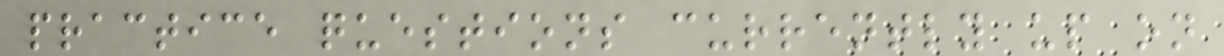practice questions currently up on
